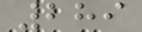289
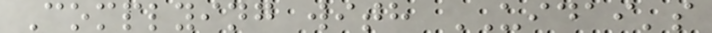Complying with UIDAI's
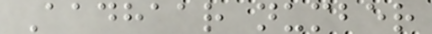Aadhaar number
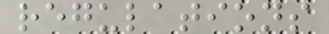regulations
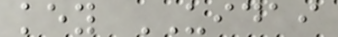key UIDAI
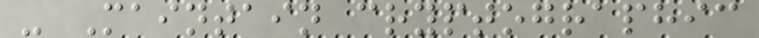- Maintain cryptographic
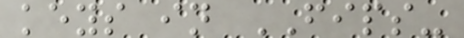keys in FIPS-
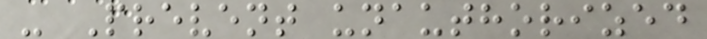- Prevent unauthorized
